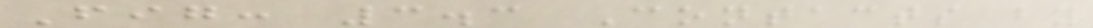Fig: 3.3 Contacts by
